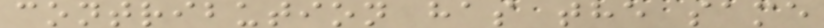contribution has the same
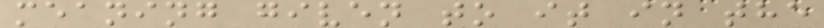meaning given to it in the
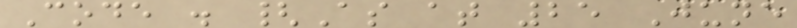Code . {As at 25 June
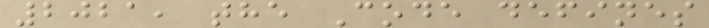2021, the Code defines
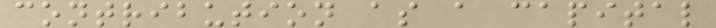contribution as a capital
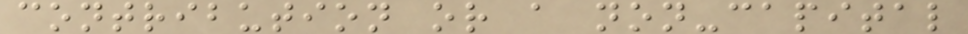contribution or a non-capital
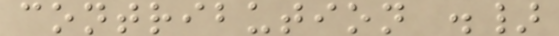contribution .}
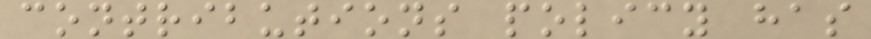contributions policy has
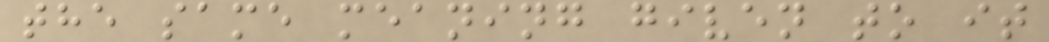the same meaning given to it
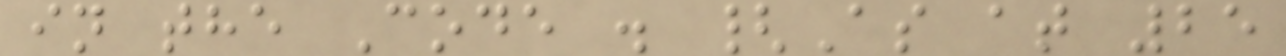in the Code . {As at 25
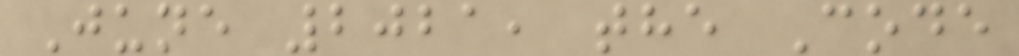June 2021, the Code
